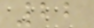22
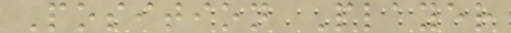Position Player
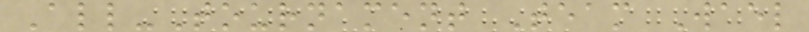All-Tournament Team Wael
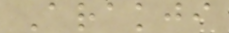Arakji
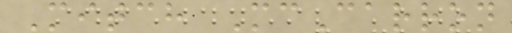Mitch McCarron
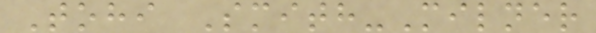Tohi Smith-Milner
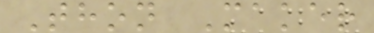Thon Maker
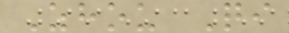Zhou Qi
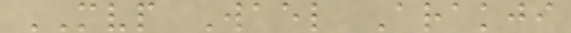MVP Wael Arakji
